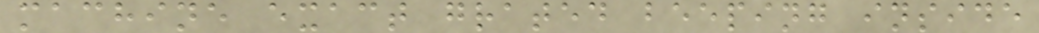machine exact grated beeping inside
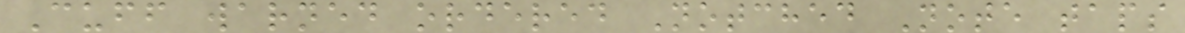Cuff warned ordered Notched Note taps
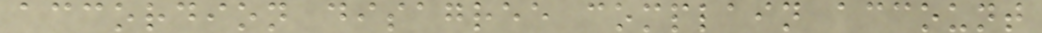accordion disagree complain account
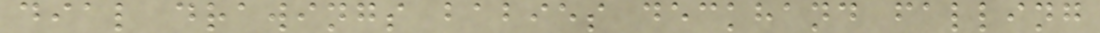dial drawings babies deckhand falling
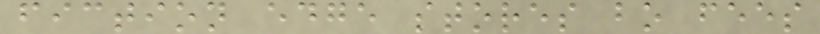fiction edge stores bo fees
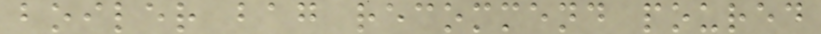boiler bag recommend poured
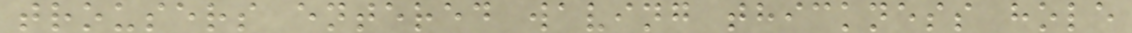trousers entered waving thickness hole
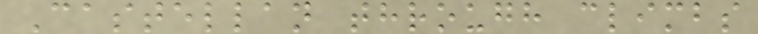Castellan through climbs
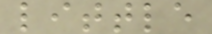little
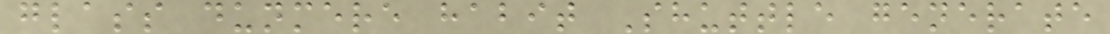glass dunmere habit Shuttle generate
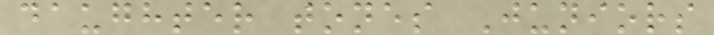daughter tones Juniors
